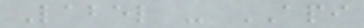Label - API
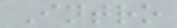Intro
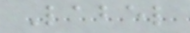Label
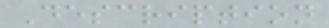Description
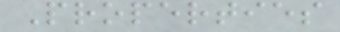Properties
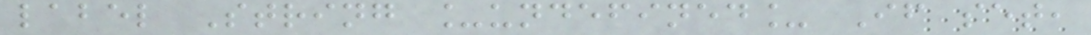label String _undefined_ If set,
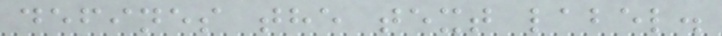defines the text label.
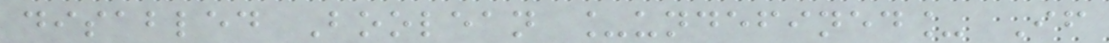disabled Boolean _undefined_ If
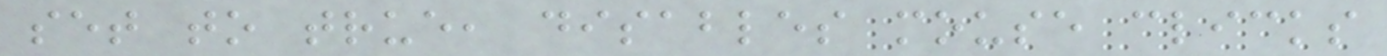set to true, disables mouse clicks
